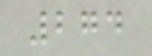274
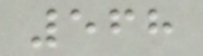568
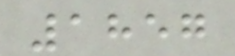1857
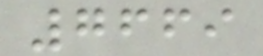7669
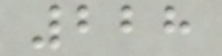228
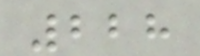228
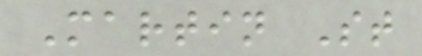Martin St
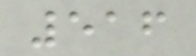516
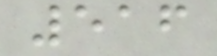516
